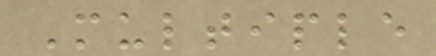Multiple
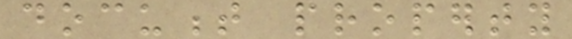document property
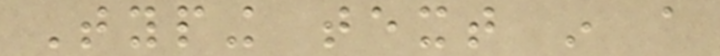Typing text in a
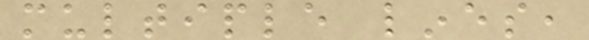multiple lines,
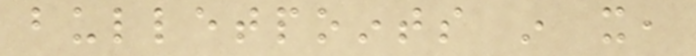bulletpoints in it,
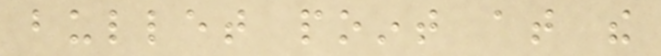bullet point at the
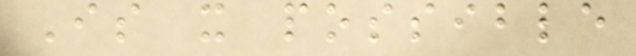Is it possible
